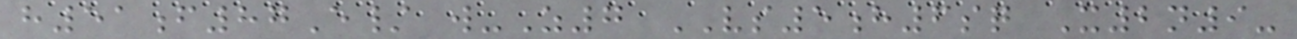h51f87E/ w-Z7 VS5h6sq X2n9-
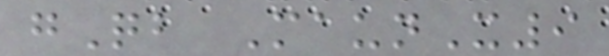gQb MaunX9
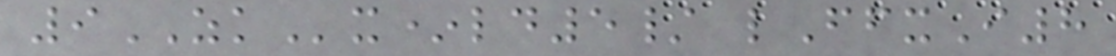9ZKx*ld5/ lFfxI8
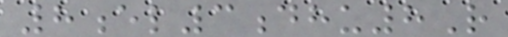8el3dhu8R
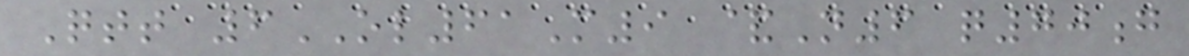Qtt 6OL61M9 &N6 q70g
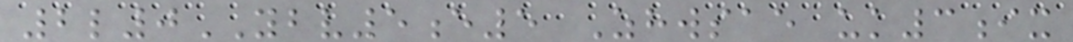2l0YBV5e5 Zhwsae uk3ix
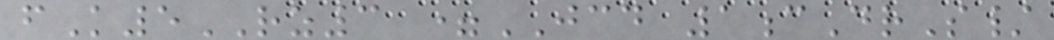fK5RZ3 =JCD 1cDrS/
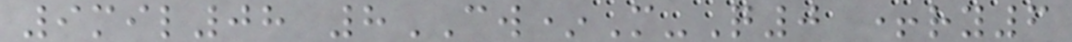9mil08 8CW*M-Q0 +ry6
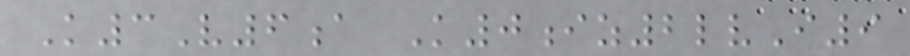K3V6a K0iz2lvI9
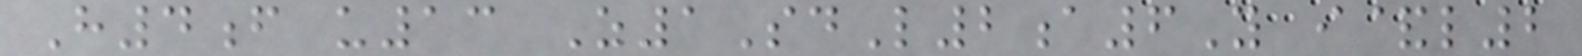H4f u13 Z1SdL2a6Y i&l2
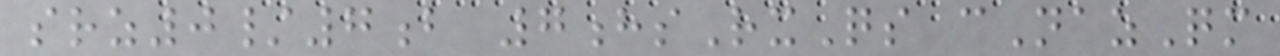srz0/7b 7hsRxQs cNazQm
